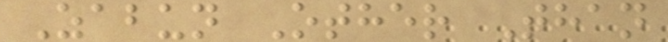Zabun Other Than
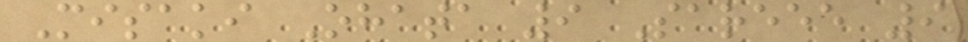Misaki Ohata 9 Sareee 9
